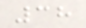38
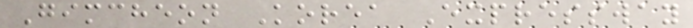Gimcheon Korea Expressway
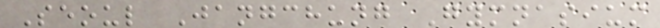Seoul Jangchung Gymnasium
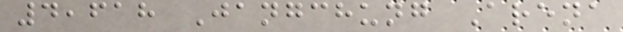4,618 Jangchung Arena
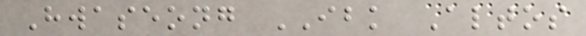Hwaseong IBK Altos
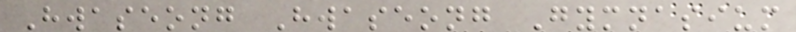Hwaseong Hwaseong Gymnasium
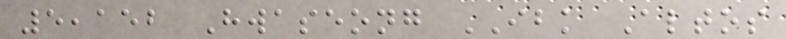5,152 Hwaseong IBK Altos
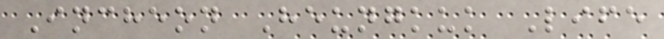Incheon Heungkuk Life
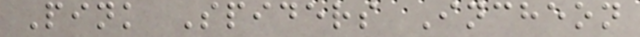Pink Spiders Incheon
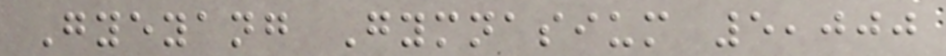Gyeyang Gymnasium 5,000
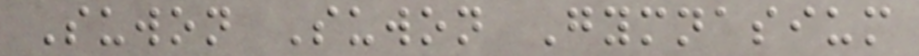Suwon Suwon Gymnasium
